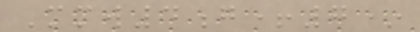Mmw4g+7*
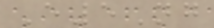E5Ng
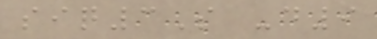siq3S -d9
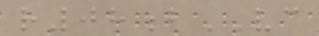r08bVC
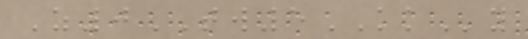Z0TW5KKy
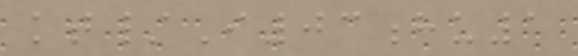kt/I03hu1
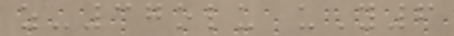z-37olu uY6
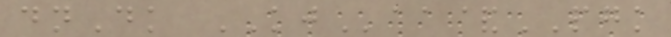dnDk KJaa&PGK
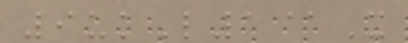9ukL1@X
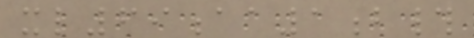xl69aa1b#
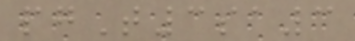pgT3sa3
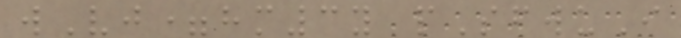wVj=hm3y pSfwuI
